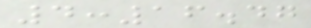4:16.47
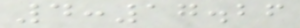4:17.26
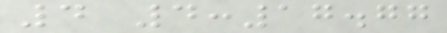4 4:17.77
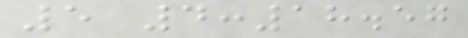5 4:18.57
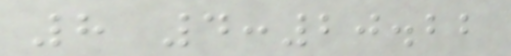8 4:20.22
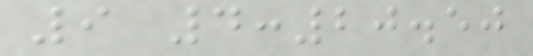9 4:20.50
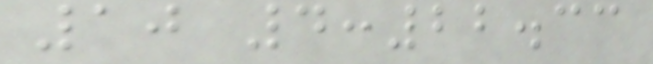10 4:22.33
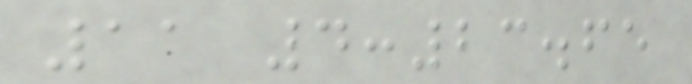11 4:23.65
